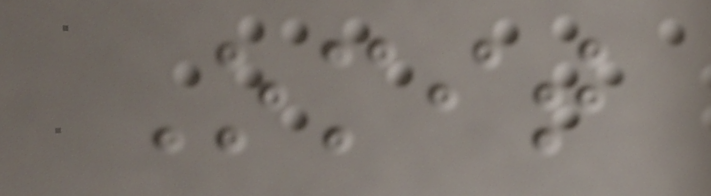Omit
